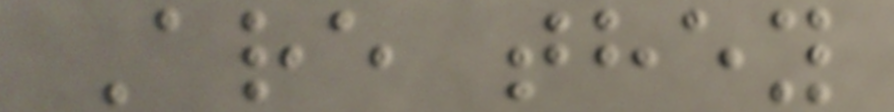Are they
